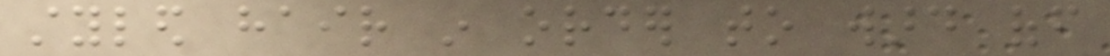styled hair in order to ward off
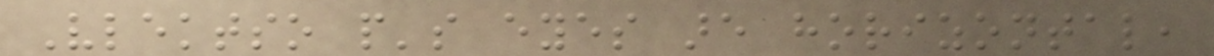Vlektso people's eyes are horizontal,
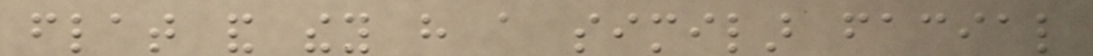flat and they have a similar facial
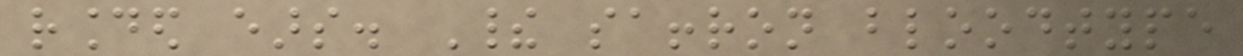rounded ears. Their saffron bloodtype
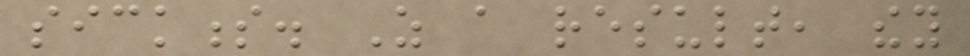sickness. As a result, they
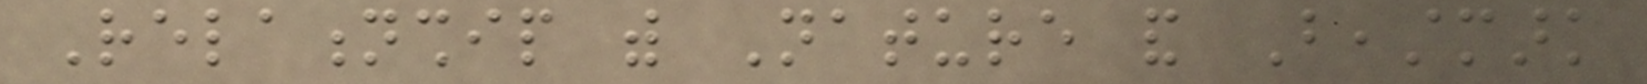Relationship with Nature and Beastmark
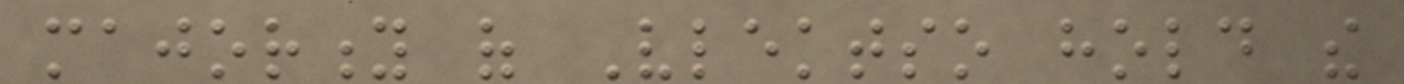majority of Vlektso hold the
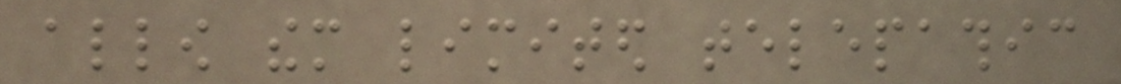allow them limited telepathic
